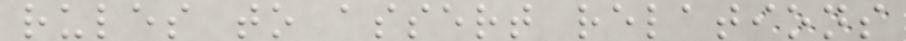rules to assert relations
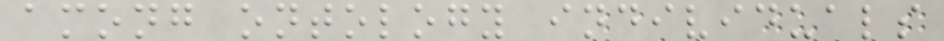among ontology individuals
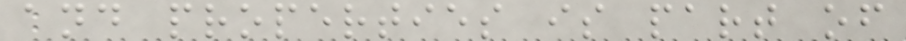and properties is part of
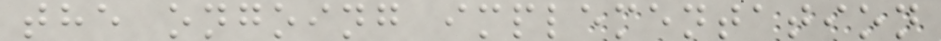the ongoing implementation
